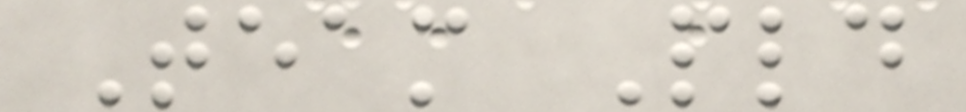Team Pld
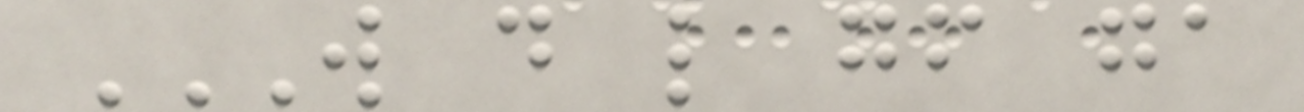W D L GF GA
